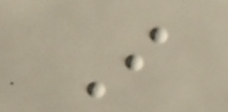I
